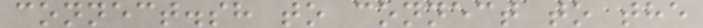connect.sh to connect to the
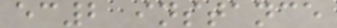ec2 instance
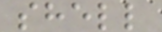shell
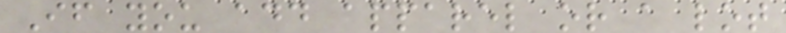If you add apparel or a lot
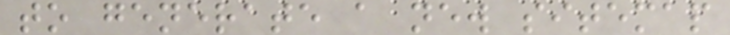to generate a new sitemap
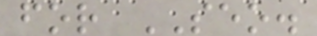for SEO.
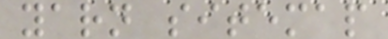yarn sitemap
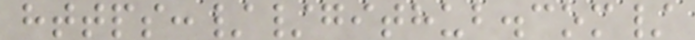https://github.com/
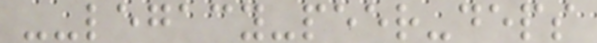--legacy-peer-deps
